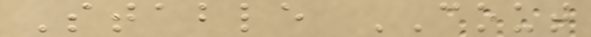Stable COUT
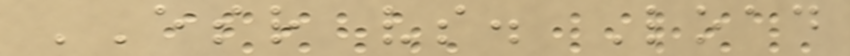ESR vs. Load
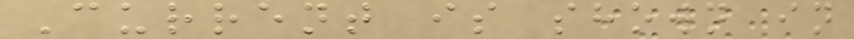Current is shown in
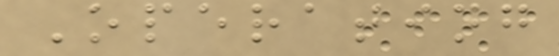Operating
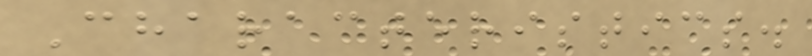Characteristics.
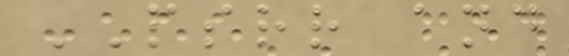PSRR and
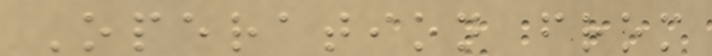Operation from
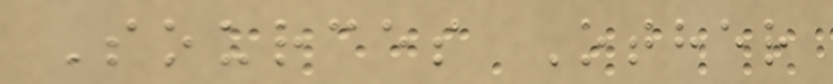Sources Other
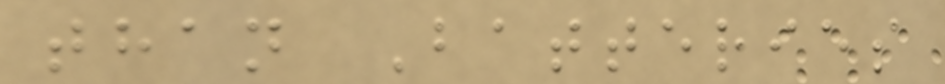than Batteries
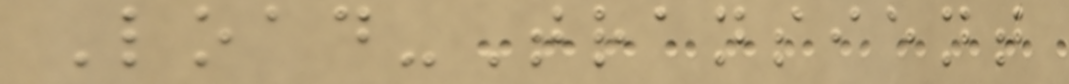Load-Transient
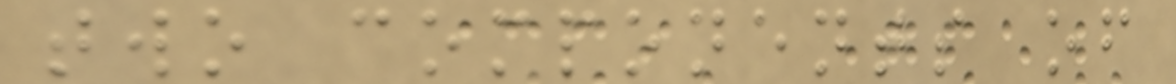two components of
